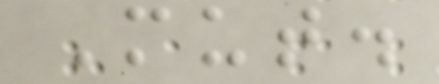Mut.
